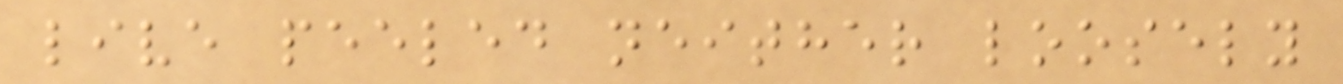live peeled neither loosely
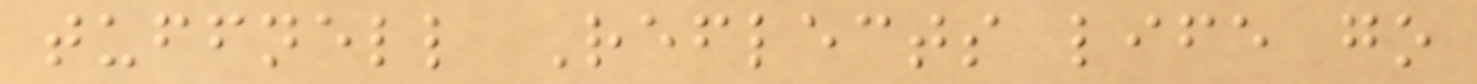tuffnell Reflects life go
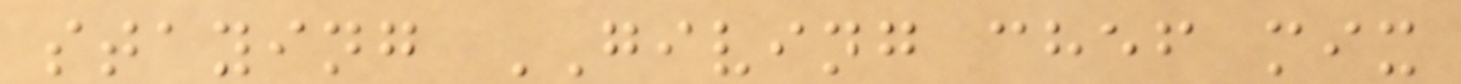staying GIVING chef mix
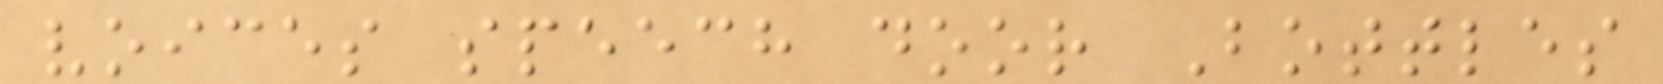voices speech door Bottles
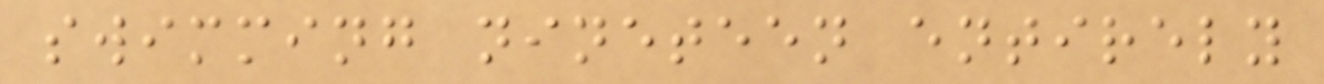swimming nineteen entirely
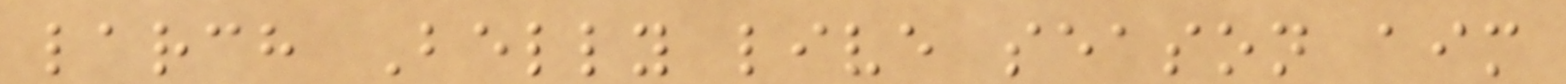larch Belly live season aim
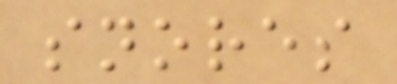snores
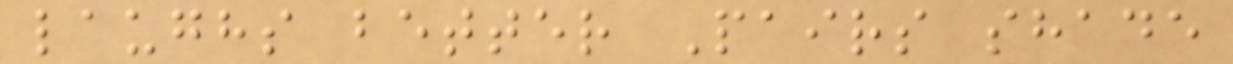laughs better Pairs shade
